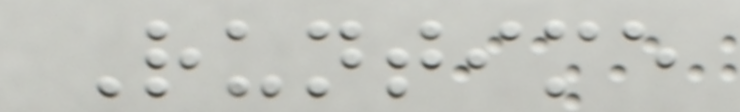Runtime
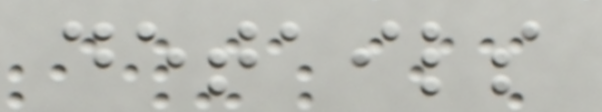details
